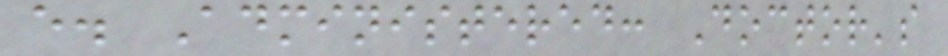e. Administered: Doctor's
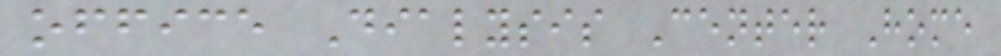office Dialysis Center Home
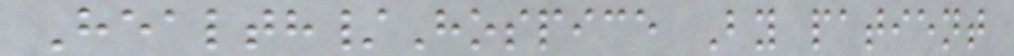Health/Hospice By patient
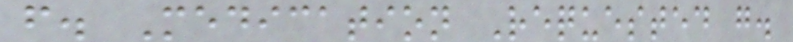f. Medication Requested g.
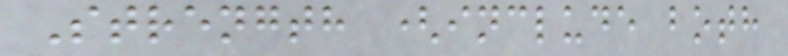Strength (include both
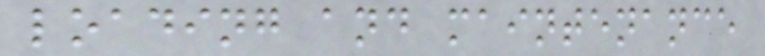loading and maintenance
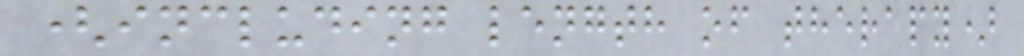(including length of therapy)
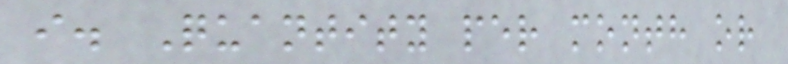i. Quantity per month or
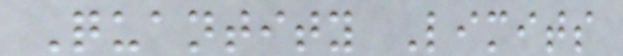Quantity Limits
